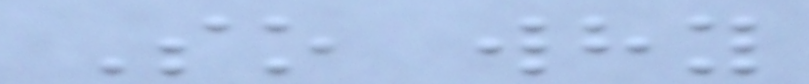So why
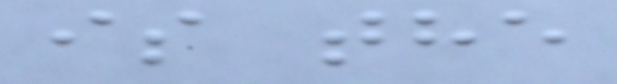is the
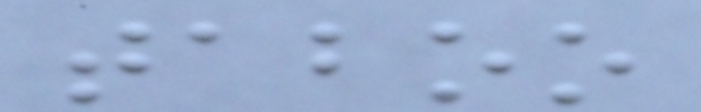taboo
